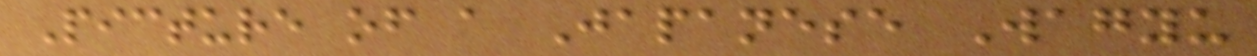Picture of a Japanese Wagyu
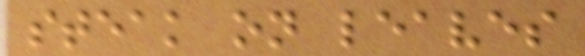steak on leaves
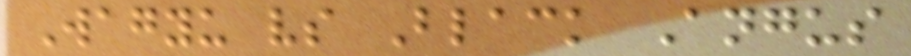Wagyu vs Black Angus
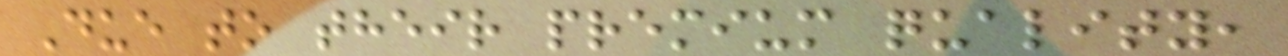Due to their premium quality,
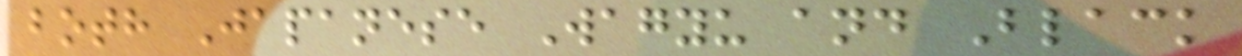both Japanese Wagyu and Black
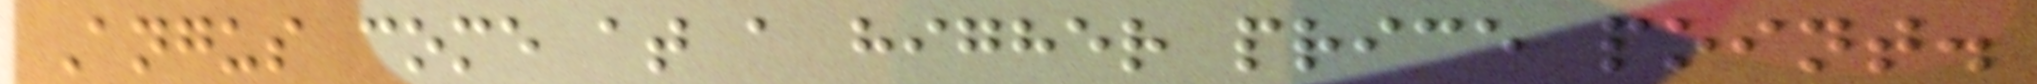Angus come at a higher price point.
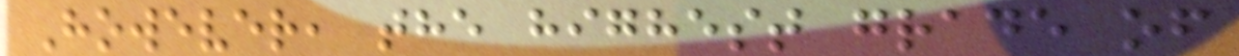However, the highest grade of
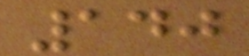140
